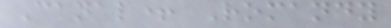Canal+ Romandy
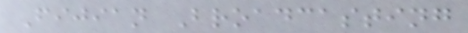Fijian Broadcasting
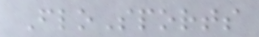FloSports
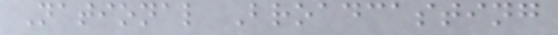National Broadcasting
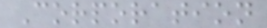Corporation
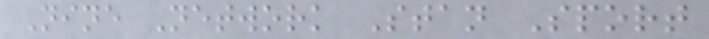Nine Network Stan Sport
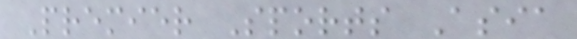Premier Sports Asia
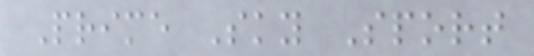Prime Sky Sport
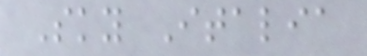Sky Italia
